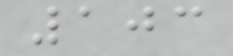103
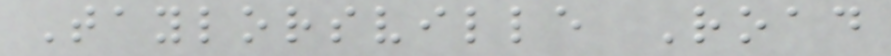Taylorsville Road
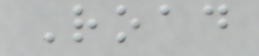Road
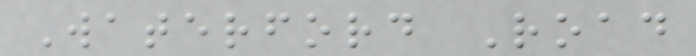Waterford Road
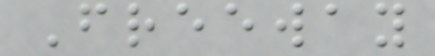Freeway
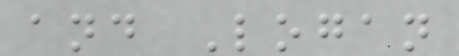and Logan
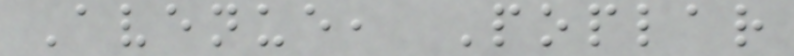Avenue, Poplar
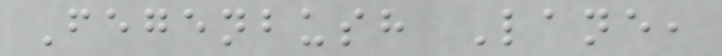Fegenbush Lane,
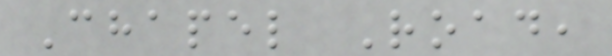Chapel Road,
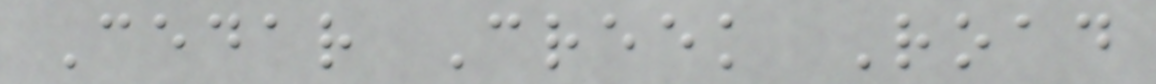Cedar Creek Road
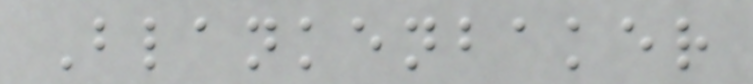Blankenbaker
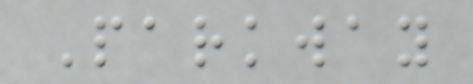Parkway
